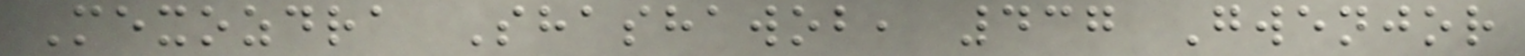Mexozdra Shashawob, 437 Gwenjor
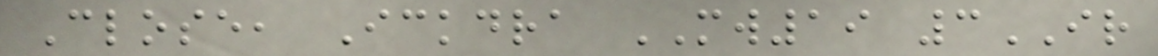Close, Ickdra MW19 3IR
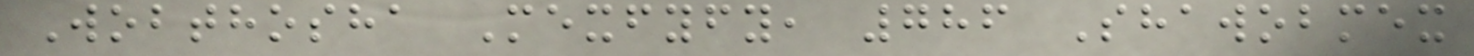Wobthosha Mexfyfy, 786 Shawobmex
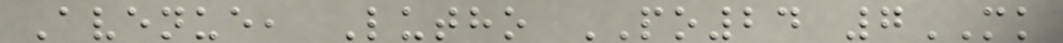Avenue, Lutho PO24 7MK
